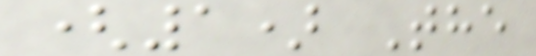(1) The
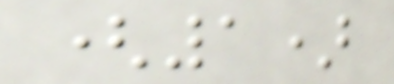(1)
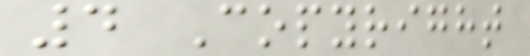4 Copyright
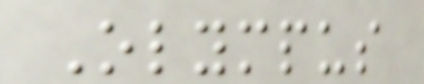Olympus
